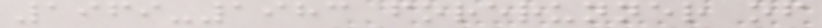1969-1983 forerunner of
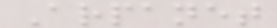Arpanet
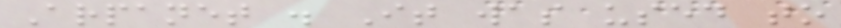Arpanet . It was used to
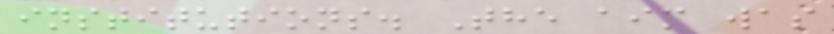institutions. The aim was
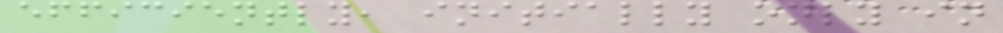efficiently, initially only in
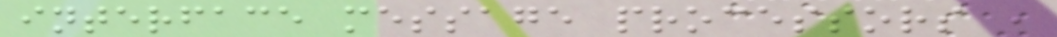interface message processors ,
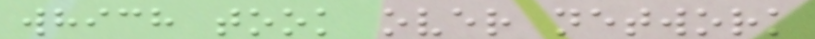which took over network
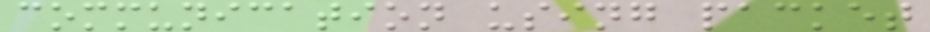communication using packet
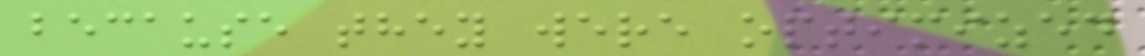because they were optimized
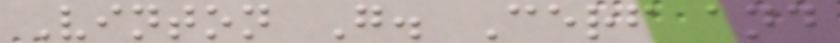Vinton G. Cerf and
